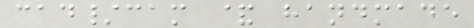cad/cam & handmade
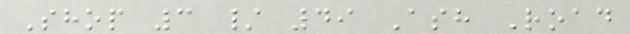Shop 3 / 49 Ash Road
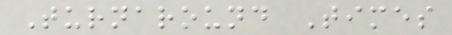Turnaround Times
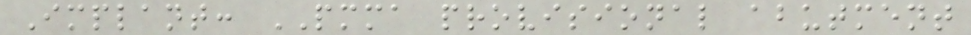Implant: PMMA provisional abutment
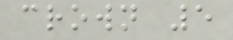crown 5
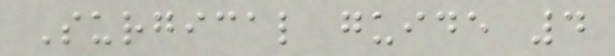Surgical guide 4
